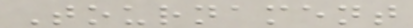Tournament
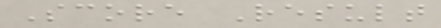Score Result
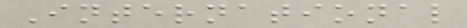International
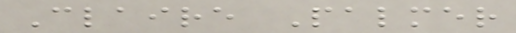Claire Palmer
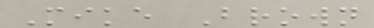Mike Brown
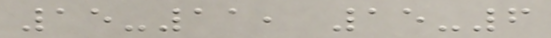15-11, 15-6
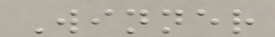Winner
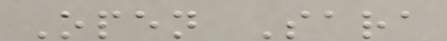Open Sara
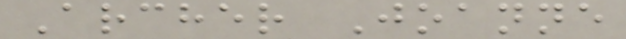Archer Joanne
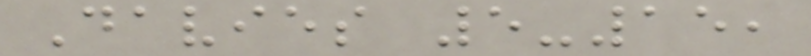Davies 5-15,
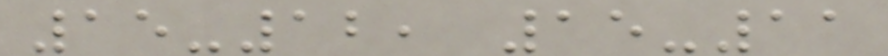15-12, 15-11
